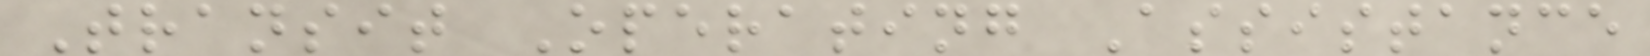Transit Operating Assistance
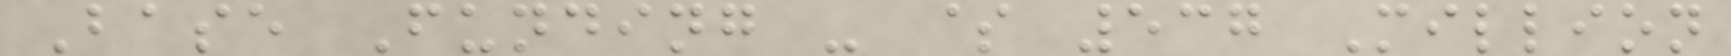Base Funding - $ 537 Million
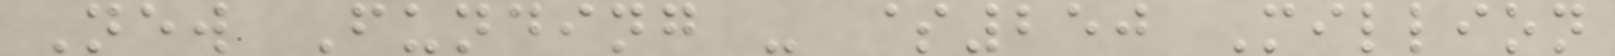New Funding - $250 Million
